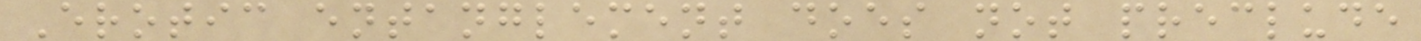Erotic entanglement does not preclude
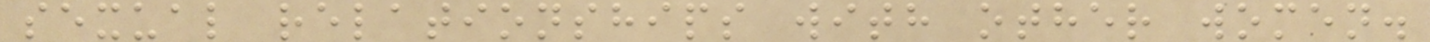sexual relationships with other women.
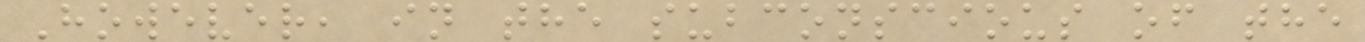However, in the subconscious of the
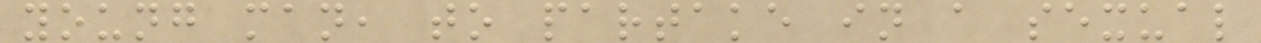young man, to partake in a sexual
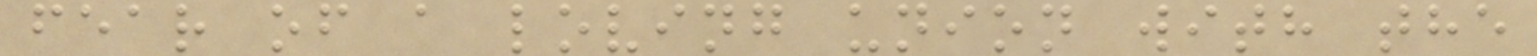fear of a loving union with the
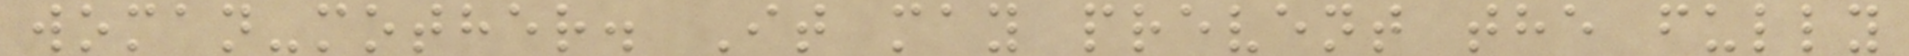woman-mother. It may prevent the fully
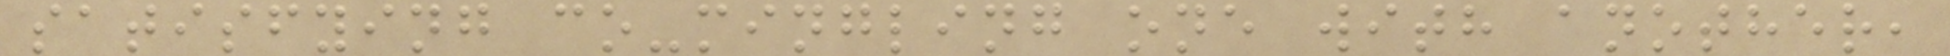satisfying co-mingling one with another,
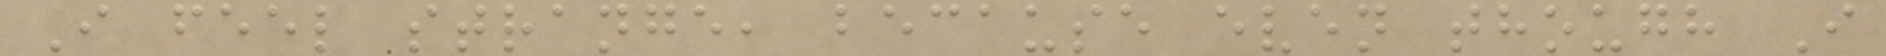I feel strange, because even though I
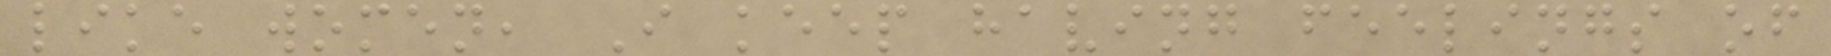like women, I keep having feelings of
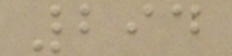294
